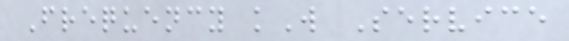Frequency kW Service
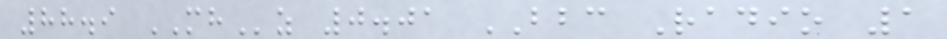88.9 MHz 0.01 BBC Radio 1
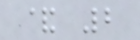& 2
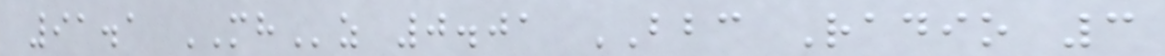91.1 MHz 0.01 BBC Radio 3
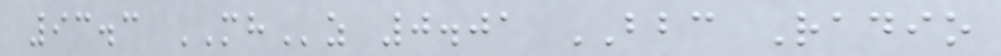93.3 MHz 0.01 BBC Radio
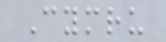Cymru
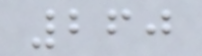260
